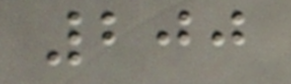200
